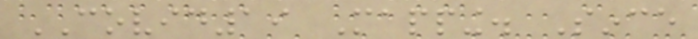COVID19 Mapping. Since
